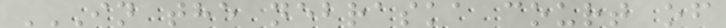IN THE NEBRASKA COURT OF
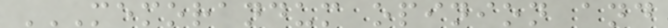MEMORANDUM OPINION AND
